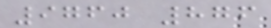9760 876
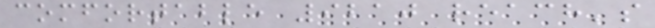comfortable 9210 reach's
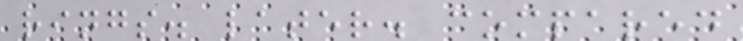rings. later. compared
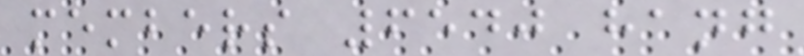members 6540 hang
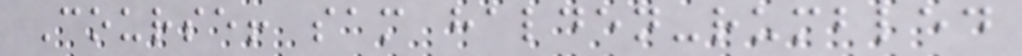Course! sam halden-rumbled
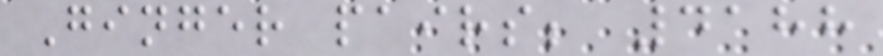Ginger pairs; 4188
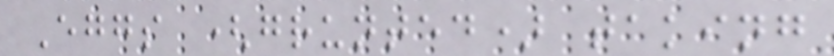Eggs (grunted) taking
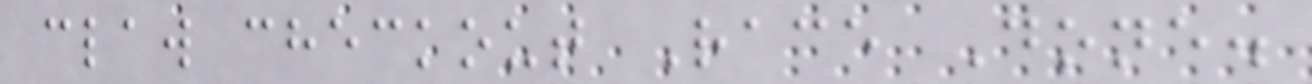claw checkout Race Done.
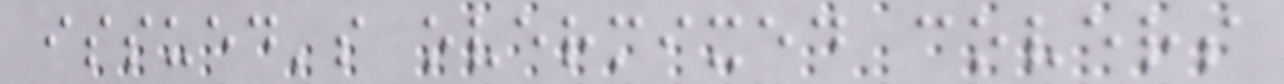issued's overmixed covers
